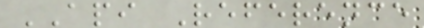API Reference
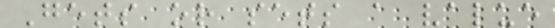Gets or sets a value
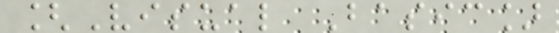[Visual Basic]
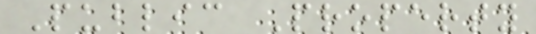Public Property
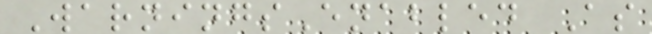WarningsEnabled As
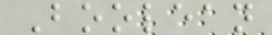Boolean
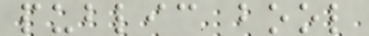public bool
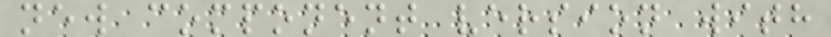new component version with
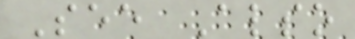See Also
